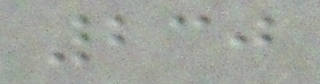230
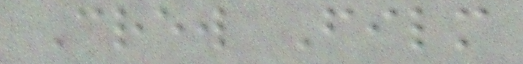Crew Film
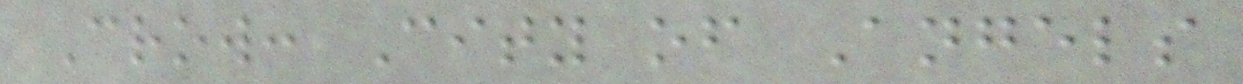Crow: City of Angels
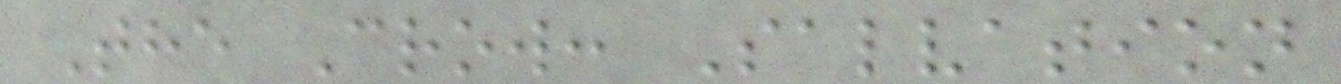The Crow: Salvation
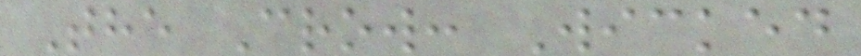The Crow: Wicked
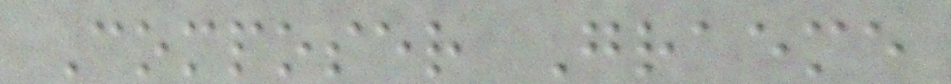Composer Graeme
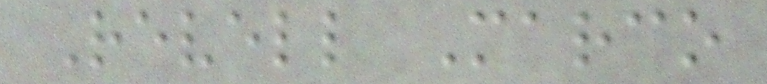Revell Marco
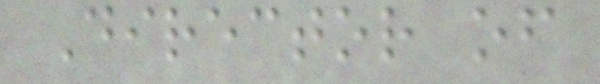Director of
